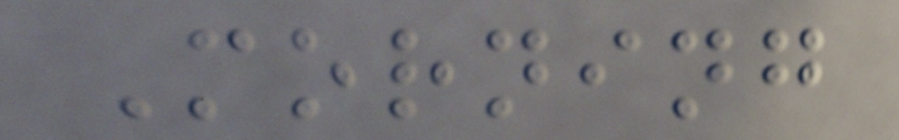Morning
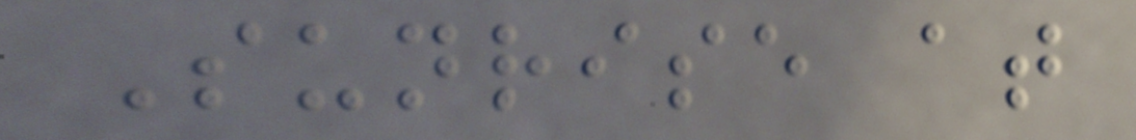Sunrise at
